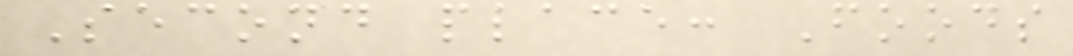Second place: Foods
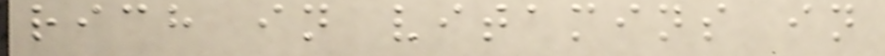rich in vitamins in
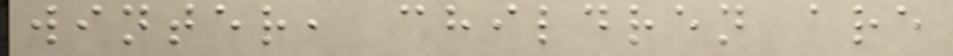winter, children are
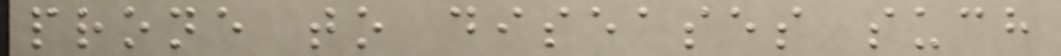prone to diseases such
